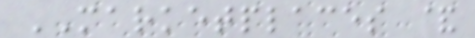MARKETPLACES &
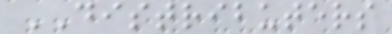DISTRIBUTERS
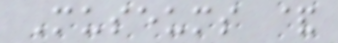Museums &
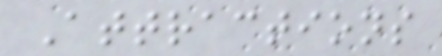Attractions
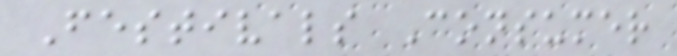Festivals Consumer
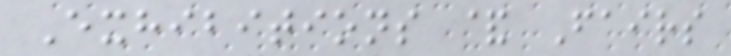Exhibitions & Fairs
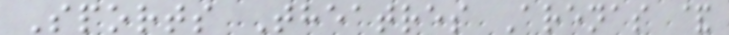Sports Theatres Arenas &
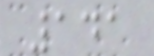141
